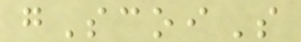gScoiS
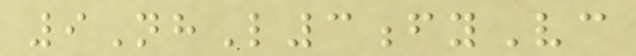9NhL3fyVc
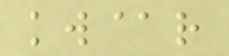kw@r
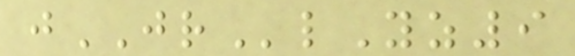jJRlYz9
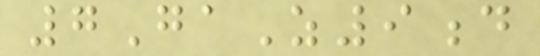7GaZ9d
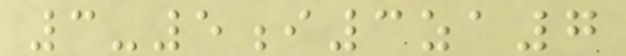3-5i3za7
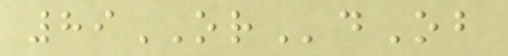89ORdOb
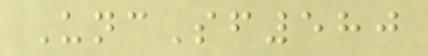UncSf580
